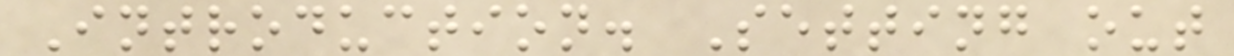Introduction. Setting out
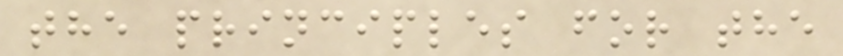the principles for the
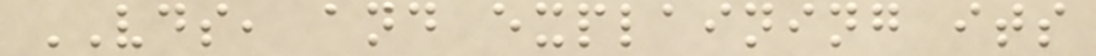VDS, and explaining its
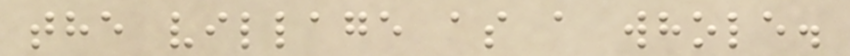the village as a whole.
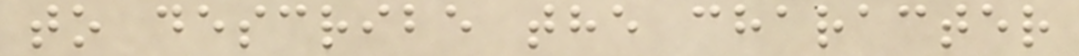to describe the character
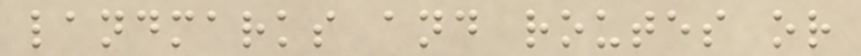landmarks and routes or
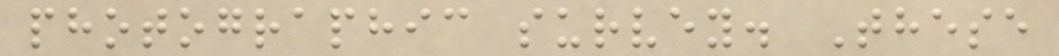photographic survey. These
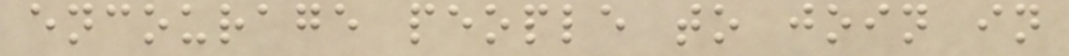encourage people to join in
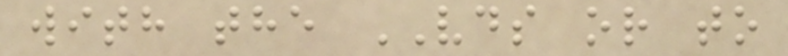with the VDS or to
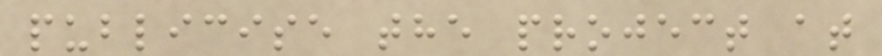publicise the project at
